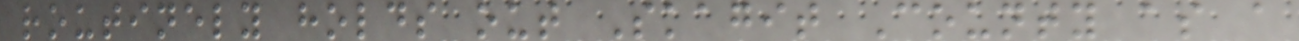routinely holds out Skagit County as a
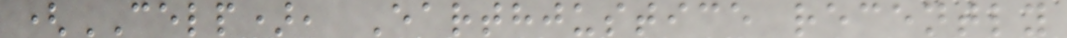(CELP), Earthjustice recently
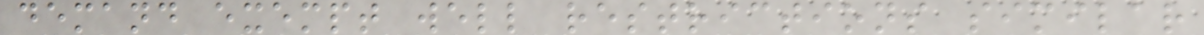demand exempt well restrictions similar
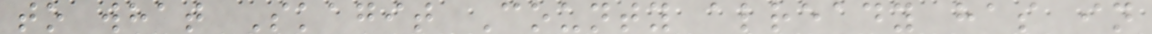to what Skagit County already has in
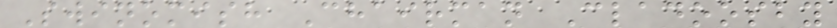Swinomish Chairman Cladoosby
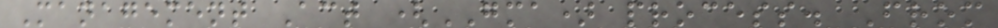Management Act (GMA) process. From
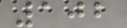102
